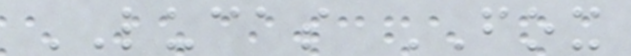LUCAS FOX
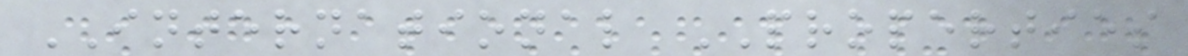INTERNATIONAL PROPERTIES
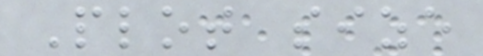Plot size
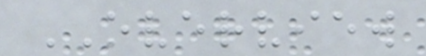OVERVIEW
